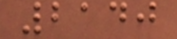2140
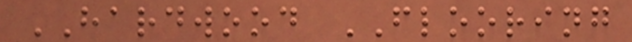HARDWOOD FLOORING
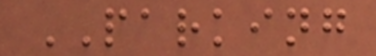PARKING
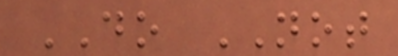DO NOT
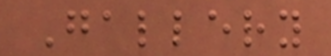Gallery
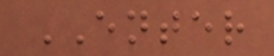ENTER
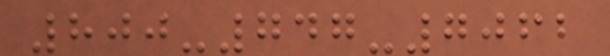800-747-7062
